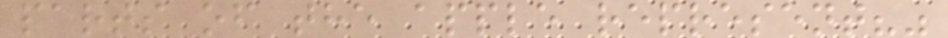parts of the apple represent?"
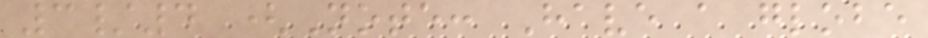3/4 (Note: Have a globe
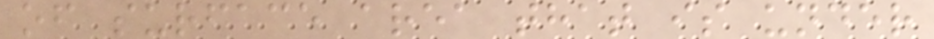of surface area that is under
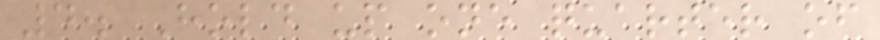4. Hold up one quarter of
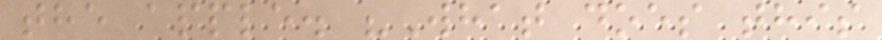the apple. "What does this
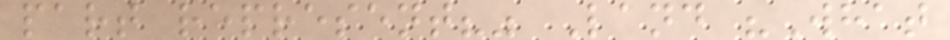part represent?" Land "What
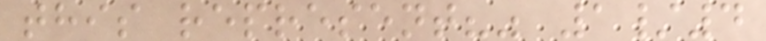this represent?" 1/4
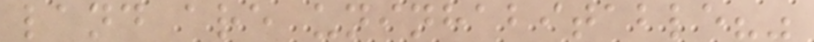land are uninhabitable?"
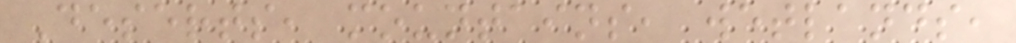Deserts, mountains, wetlands,
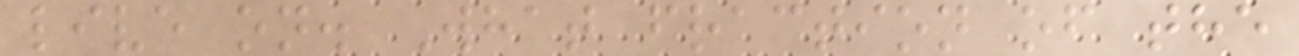live on. What fraction of the
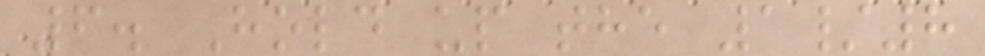6. Hold up the 1/8
